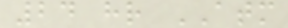24 hr ATM
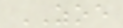ZOE
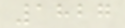1827
